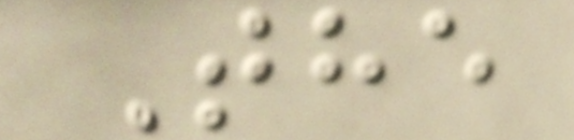The
